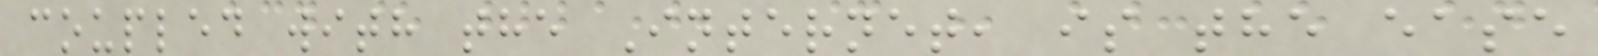coupled with the Internet, is the ease
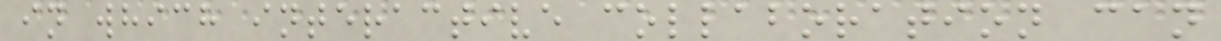in which interactive collaboration can
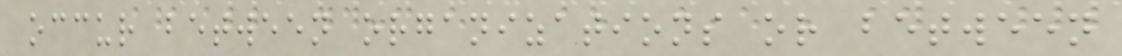occur between organizations or between
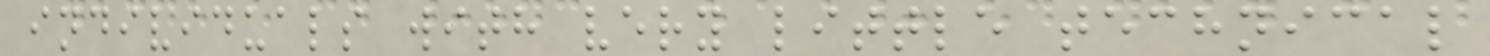individuals with very little technical
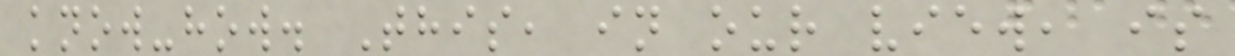know-how. This, in our view, is
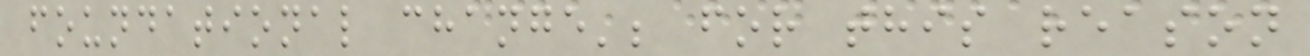foundational change'; for this reason
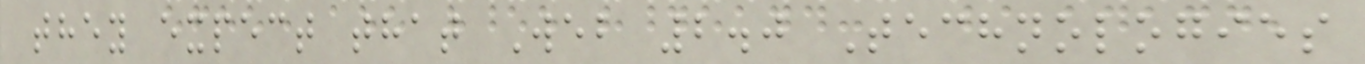they expect that Web 2.0 Technologies
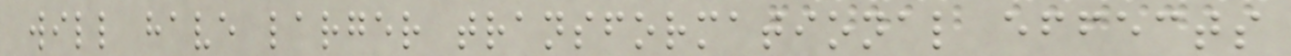will have larger transformational effects
